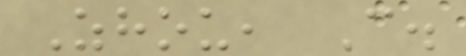Zhou, C.
